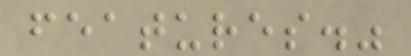features."
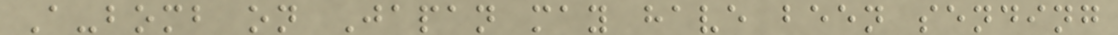A-bomb on Japan may have been sending
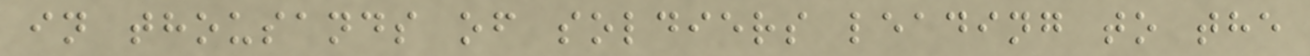in thousands of soldiers leading to the
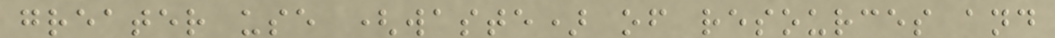greater use (waste) of resources and
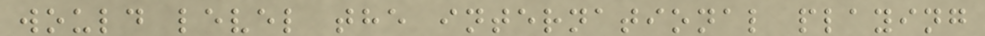would level the international playing
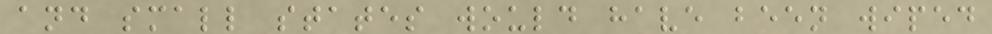and small states would have been wiped
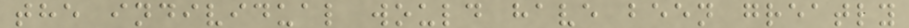the individual would have been greatly
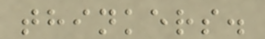thinkers.
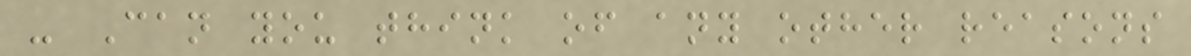- Can you think of any other reasons
